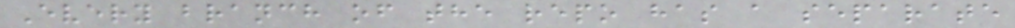Every branch of the repo has a separate
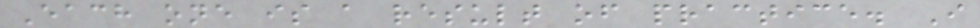Each one is a result of practice. I
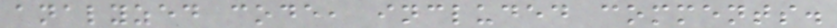analyzed code, included comments.
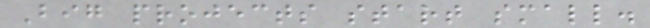Big projects start small.
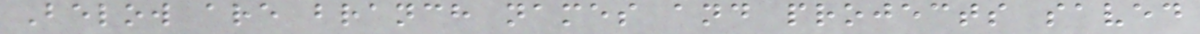Below are branch names and projects saved
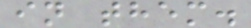in them.
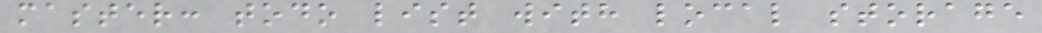master: todo list with local storage
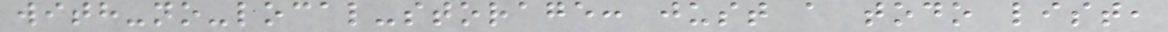with-no-local-storage: just a todo list,
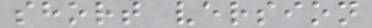short version
